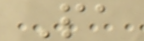Pa
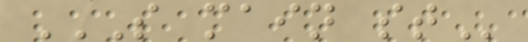S MAIN ST
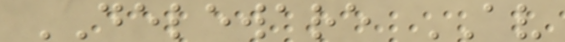DELEWARE AV
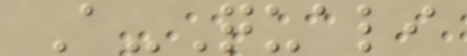A-Quali
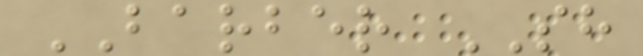BARBER SH
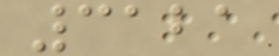3121
